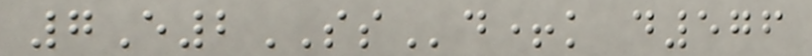7E2SSd+k d576
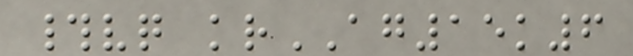#vq krAG15k6
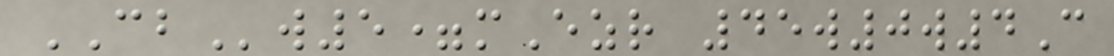CBw5=mEzr 45w0w4C
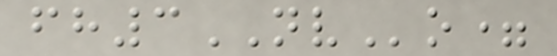fh3NVo=
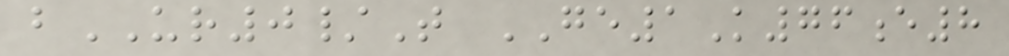bUR0/T GE1K76e8
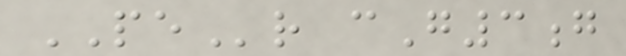PEr cG3g
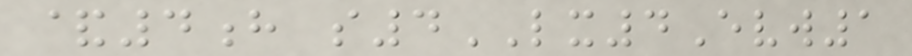&4h s4LX4Evw1
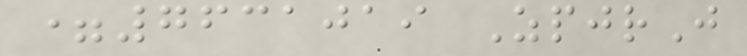=7631019 ZpjrJ
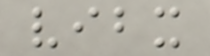vibx
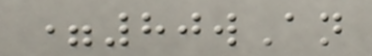=80wAn
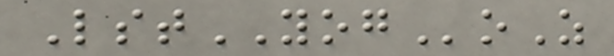LstYOGoZ
